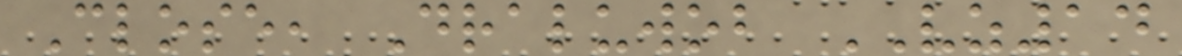Close, Draluwob VZ14
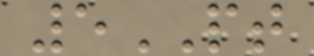5PT
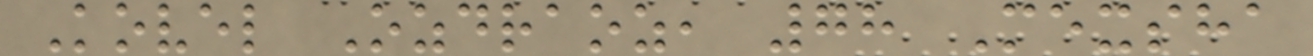Kovel Ozdraoz, 78 Mexsha
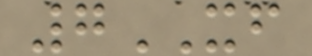7XF
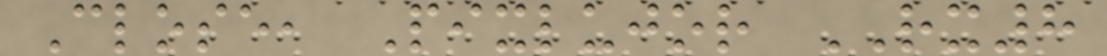Close, Pixlujor RX8
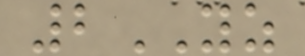2YZ
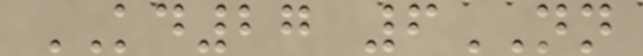KD27 6NN
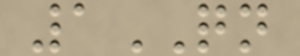1QN
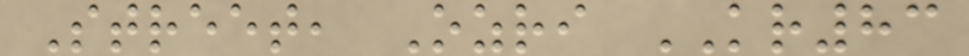Street, Ozri KR83
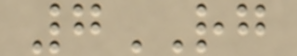7RG
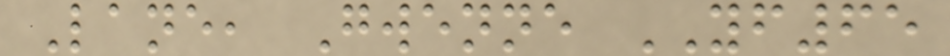Lane, Gwenne YF65
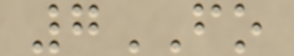7FO
